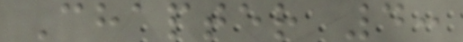Chapter 4:
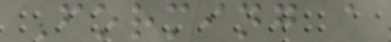Forming a
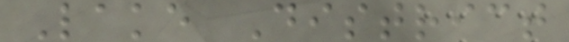Lake District
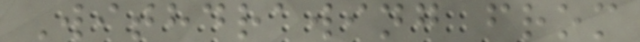Withdrawing from
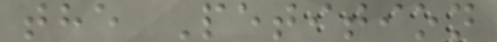the Petition
